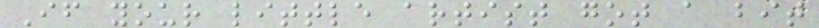If your little artist got a bit
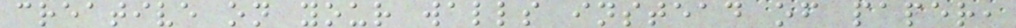creative on your walls instead of paper,
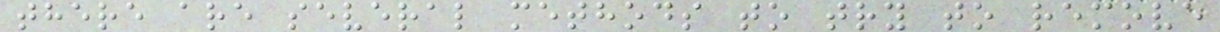there are several methods to try to remove
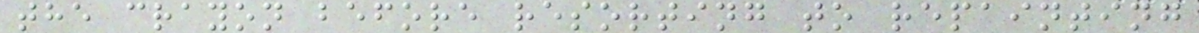the crayon before resorting to repainting
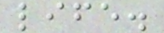life.
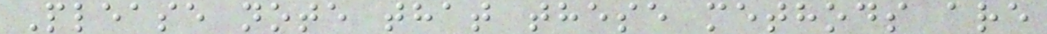Please note that these methods are
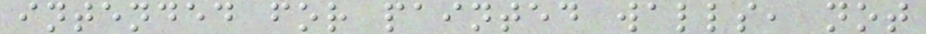intended for painted walls, not
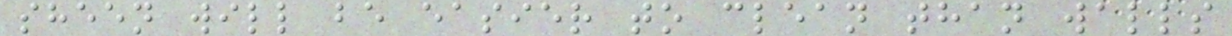sheen will be easier to clean than walls
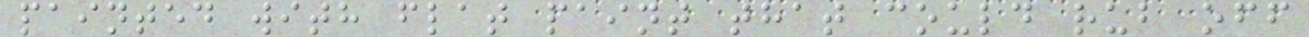painted with flat paint that could rub off
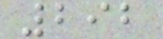292
